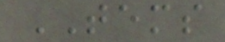TEMS
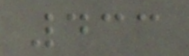433
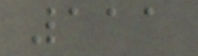111
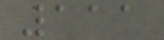111
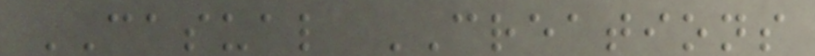CASUAL CREATIONS
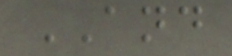AND
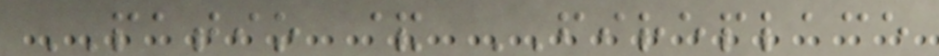PATIO & FIREPLACE
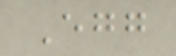Egg
